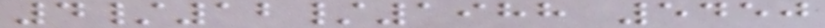4/12/1988 5450
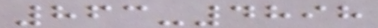863-4898
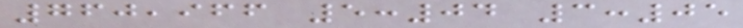760,966 5:04 3:05
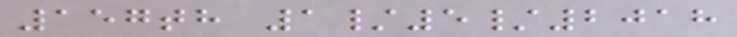157th 1/5/2018
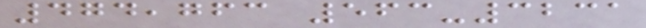474,763 563-3231
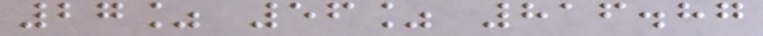27% 56% 816.87
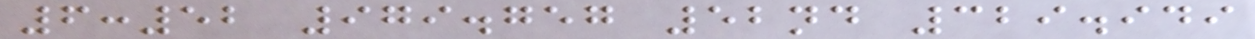6:52 979.757 52nd 329.949
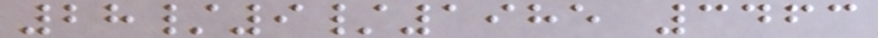28/9/1985 3463
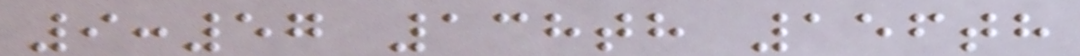9:57 138th 156th
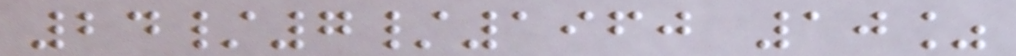24/7/1960 10%
